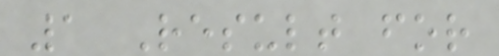1 Result for
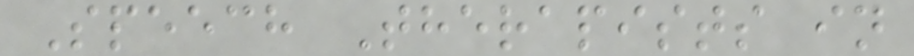Speech Therapists in
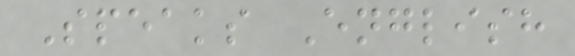Speaks English
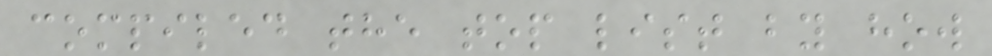compiled the top list by how
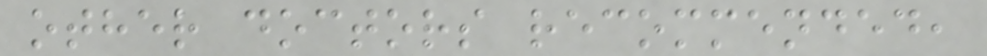other doctors recommended,
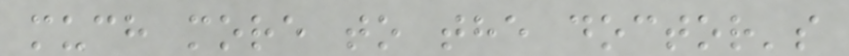much more to the doctor's
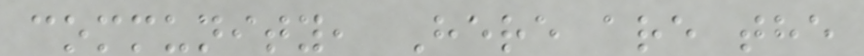community, Here are the
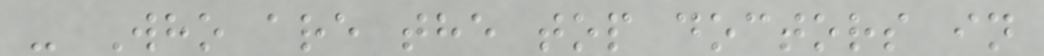- Who are the top doctors in
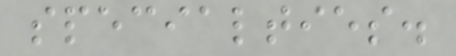specialties.
